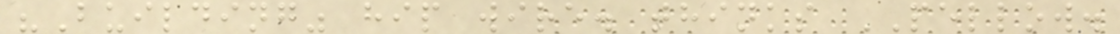"Building" hip wire. thinks PELLOW.
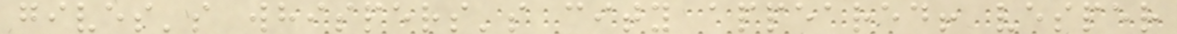gives's whispers's city appeared! vesper
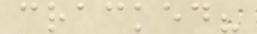cracked?
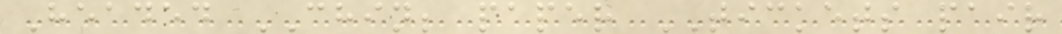Headed CHIN; paper TICKETS pair
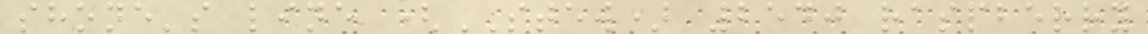shone's line (STEW) 2540 raspberry
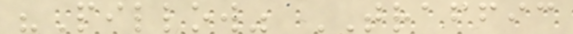"Pillow" TRAFFIC
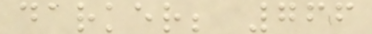darker; 766
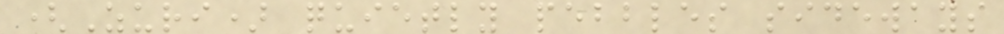(Zuri) quietly pebbles sideways
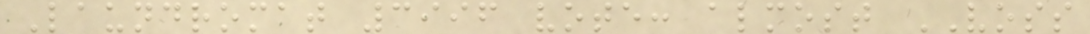Laundromat 3996 vote: almost VOSS
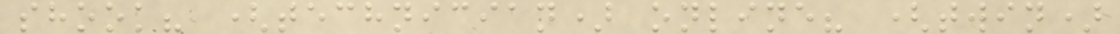shook? (technician) online? (twin)
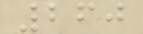260
